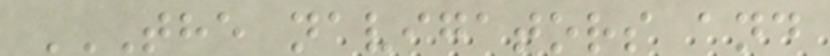THE NAVIGATORS AND
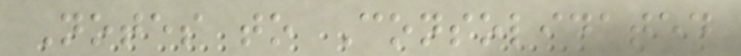Notes to Consolidated
